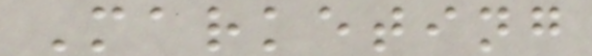Marketing
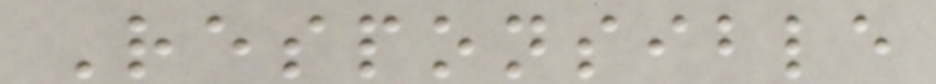Responsible
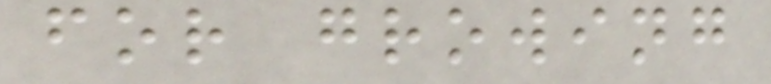for growing
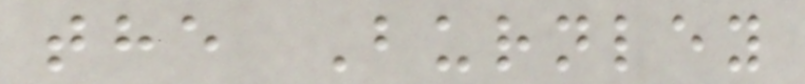the Burnley
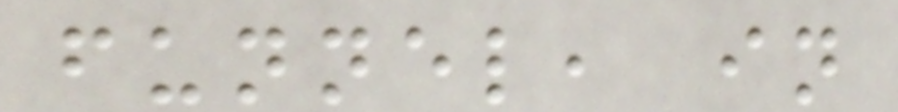funnel, in
